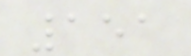151
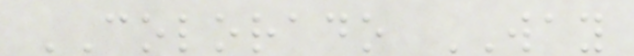COLORADO WAY
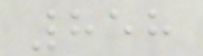858
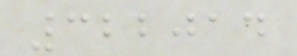322014
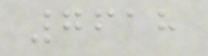7618
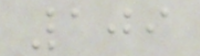109
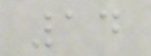14
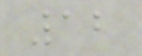12
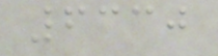6330
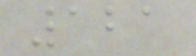121
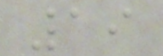19
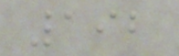192
